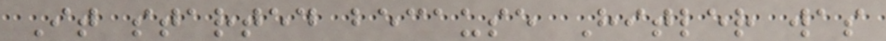It started because Hitler was
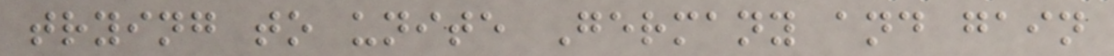trying to unite Germany and gain
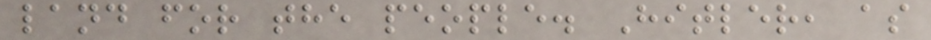land for the people. Hitler, as
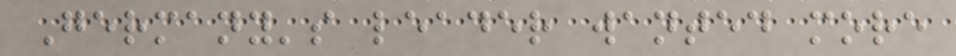Germany's leader wanted more
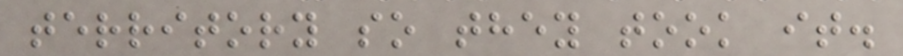territory so they took it.
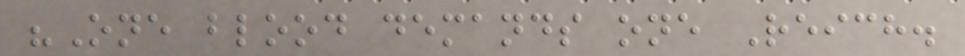"One blood demands one Reich.
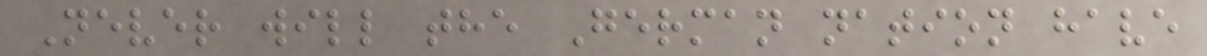Never will the German nation have
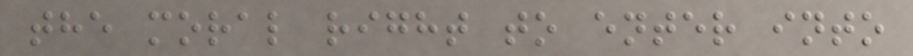the moral right to enter into
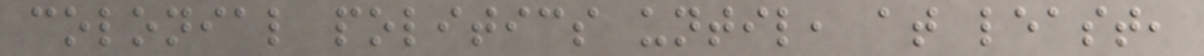colonial politics until, at least,
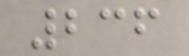236
